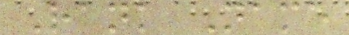Rank Name
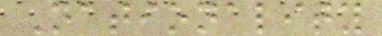Nationality
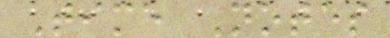Time Notes
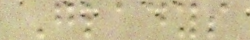Gladys
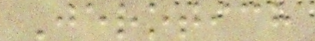Jerotich
